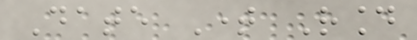Date Time Round
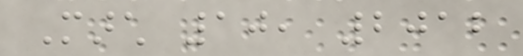March 10, 2012
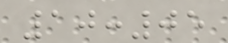10:05
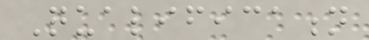Qualification
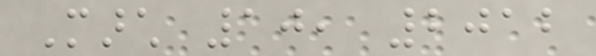March 10, 2012
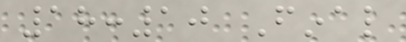18:10 Final
